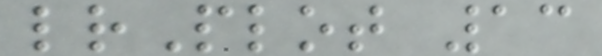lrPlot 13
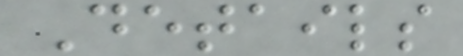Details
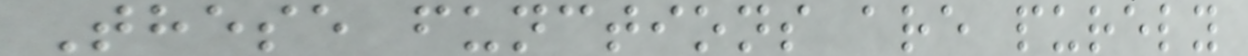These functions are purely
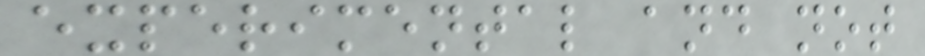experimental and not
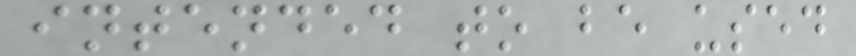intended to be used
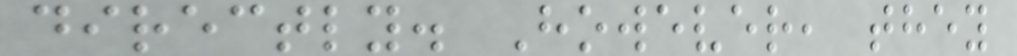directly. However, they
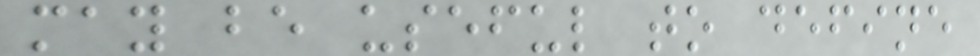may be useful to define
